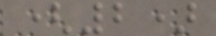(2)
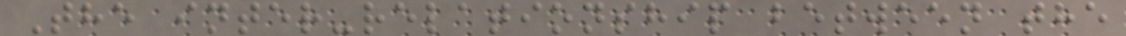The inter-relationship between the
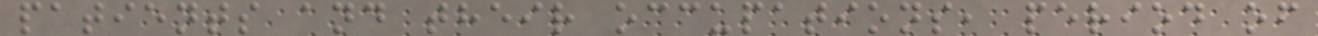patients and their occupations, period of
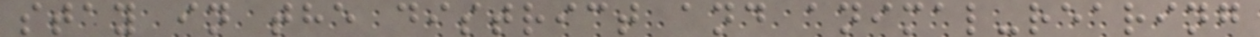stay in the district and animal-rearing
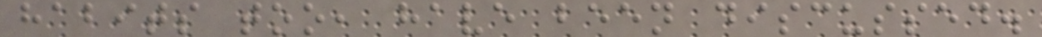habits too, have been discussed.
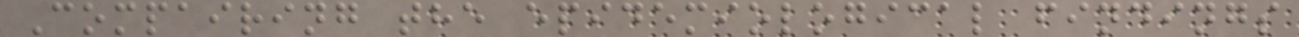Compairing the epidemiological findings
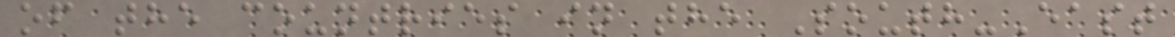of the countries in the South-East
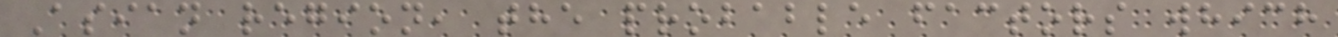Asian region, the probable factors which
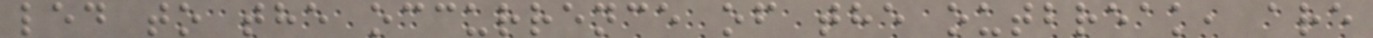led to the occurrence of the outbreak, are
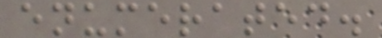enumerated.
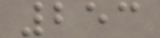253
